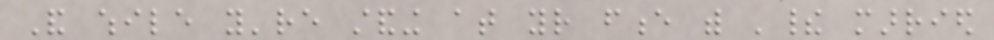And while you're standing at your fence with 'their married
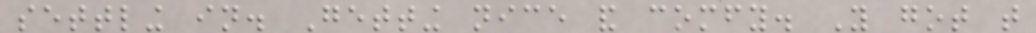settling in. Getting nice and comfy. You got that
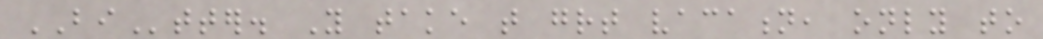BItter. You take that great vacation, only to
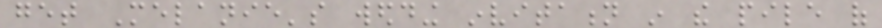get Melanie's wedding invitation in the pile of
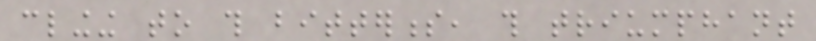clinging to this bitterness, this triumphant
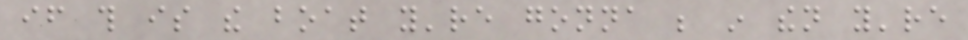if this is the boat you're gonna be in then you're
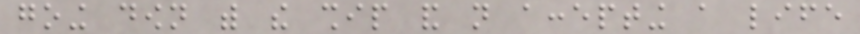going down with the ship and not accepting a life
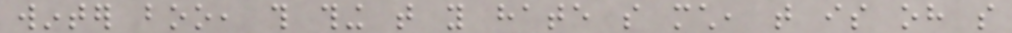winter boo, this thing that you hate so much, that is oh so
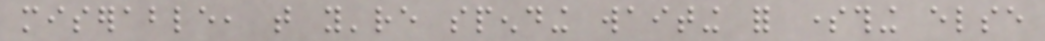miserable, that you're spending waiting for something else
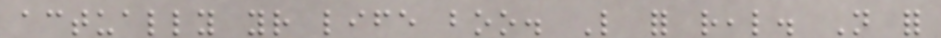actually your life boo. Like for real. Not for
